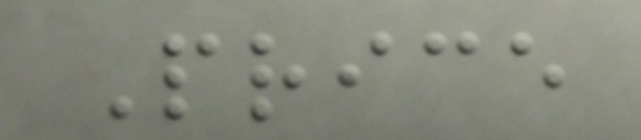Price
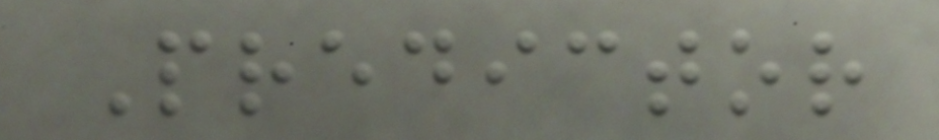Predictor
